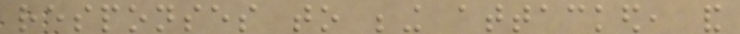responses to being attacked, and
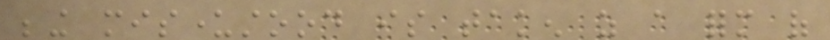being misunderstood is taken as a form of
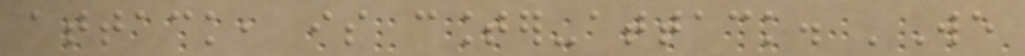attack, is counter-attack. 'We
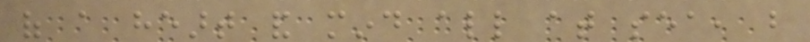of a heart and mind all at sea, but
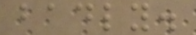badly.
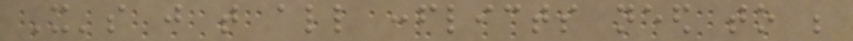It's just that all conflicts need to be
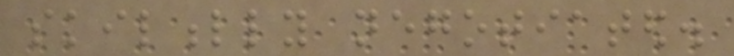skilfully negotiated.
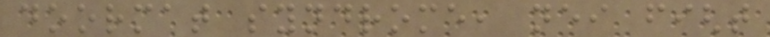doormat syndrome, neither fight
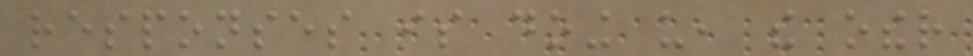responses is doing us, the other
